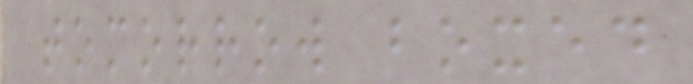tomorrow boxed
